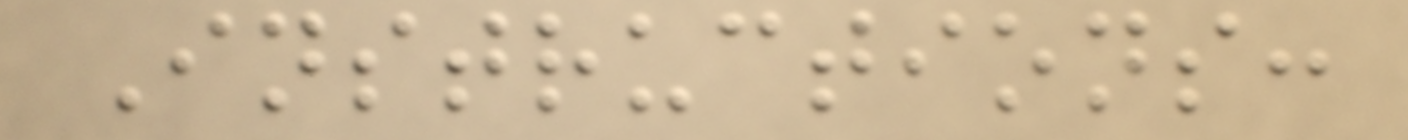Instructions:
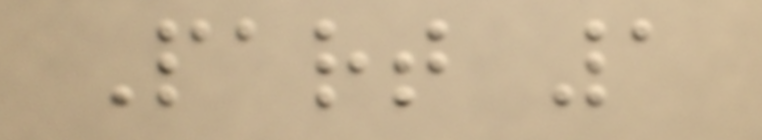Part 1
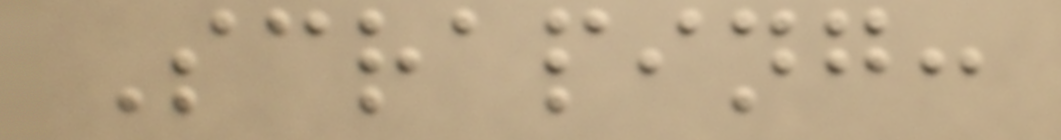Scraping:
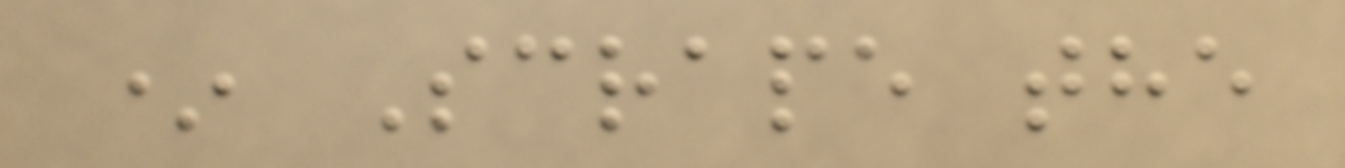* Scrape the
